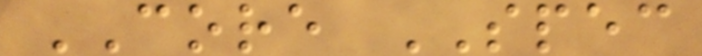CORE SPEC
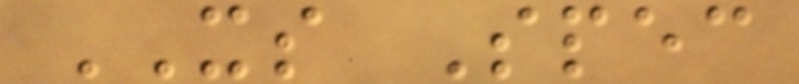XS Spec
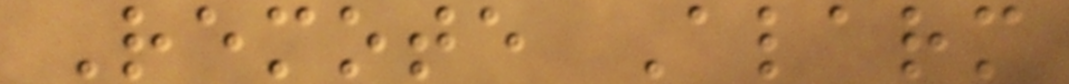Remote Alarm
